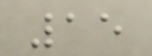15
